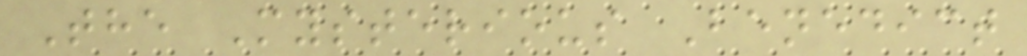The Mysterious Benedict
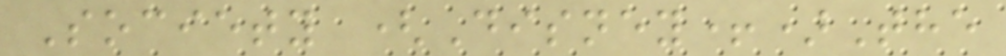Society (Disney+)The
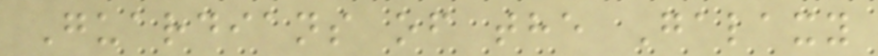Guardians of the Galaxy
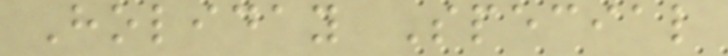Holiday Special
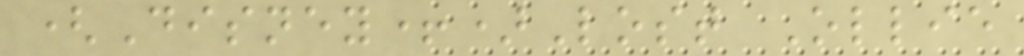(Disney+)Lost Ollie
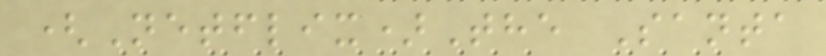(Netflix)The Santa
